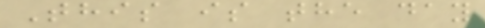This is the day
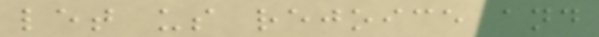let us rejoice and
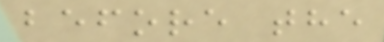before the
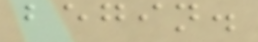begin.
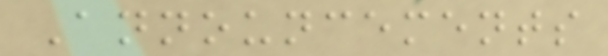Announcements
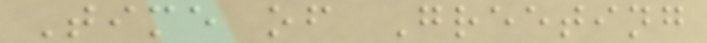Time of Greeting
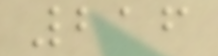216
